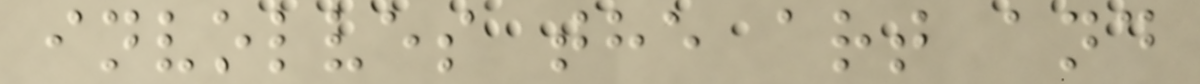involves the art and
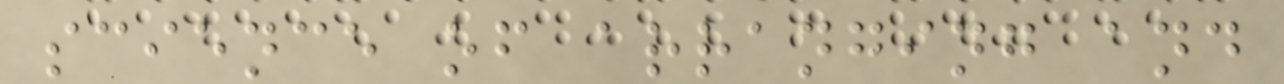science of arranging and
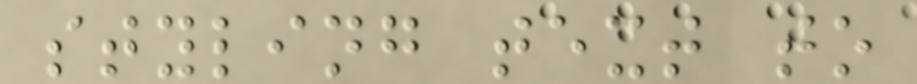styling text to
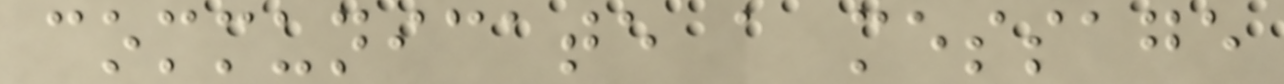communicate a message
